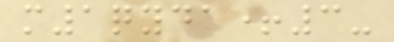m1qyda+3-
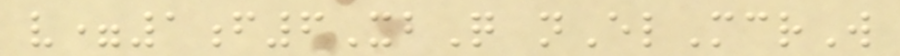v=1f6XbQ nElMcrW
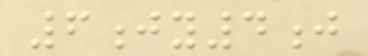6jy4j
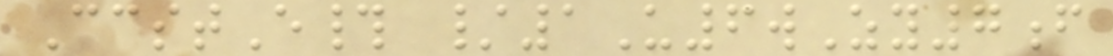CcstE# /1U6wZy7f
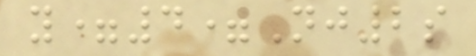y=4=Nj2s
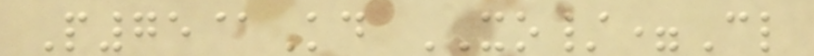P75@Kd XO/=Cl
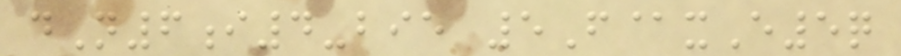dN6i4-bie 5F@xE5q
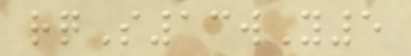rqS13wY5
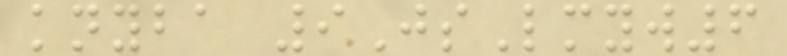knyba 9JsLmyw6
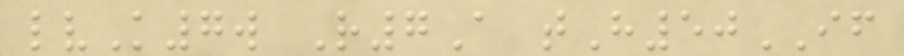lvK7w R7A tH50IF
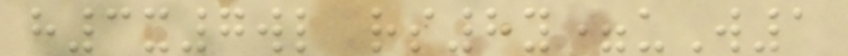h3x7wl rs8y=uW1
